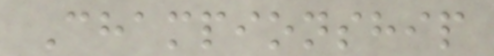Championship
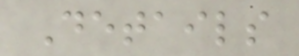Details
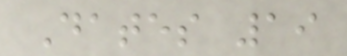Dates 19
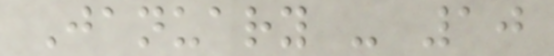January - 10
